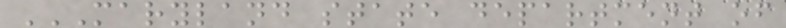MARYLAND STATE DEPARTMENT OF
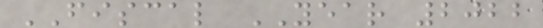FISCAL YEAR 2022
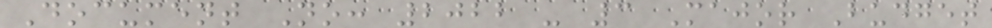Document No: 2022 - 3 Major Budget
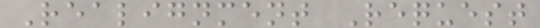Realignment Request
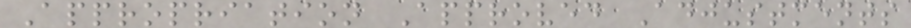Appropriation Approved Adjustments
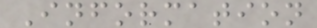Information
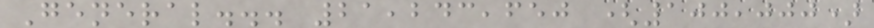General... 21,243,650 (100,000)
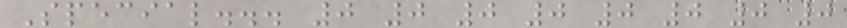Special... 0 0 0 0 0 0 0 0
